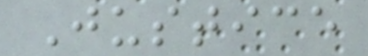Justice
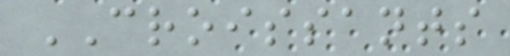CROISSANTS
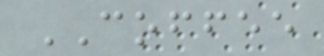COFFEE
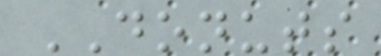DONUTS
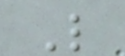L
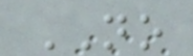NO
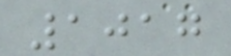1017
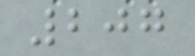207
